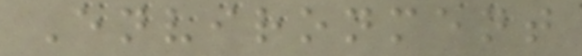Environment
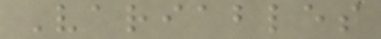Variables
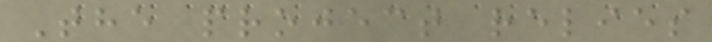The project relies
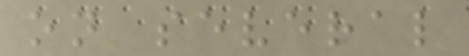on several
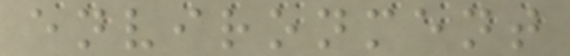environment
